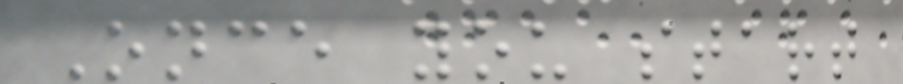Once you start
